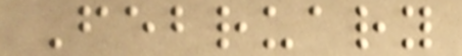February
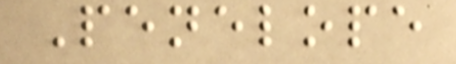Penelope
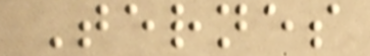Ternes
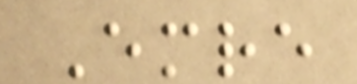Emre
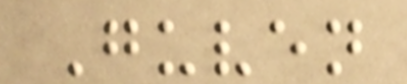Guven
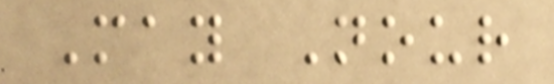May Nour
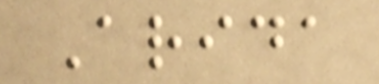Arida
